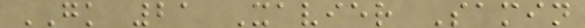GK 21 Xavier Samin
